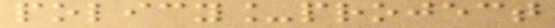policy_project
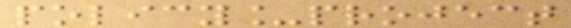policy_project
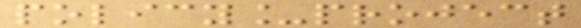policy_project
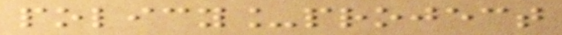policy_project
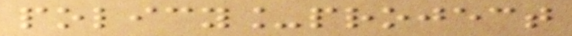policy_project
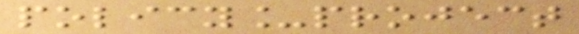policy_project
